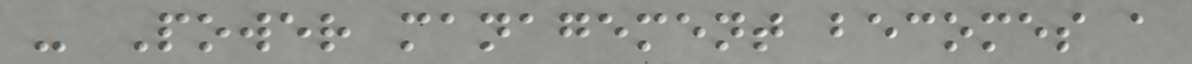- Power management becomes a
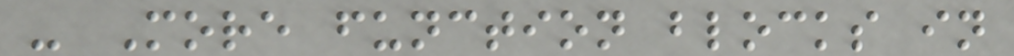- More function blocks in
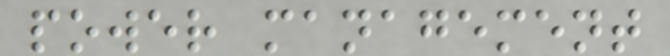power management
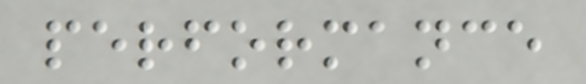performance
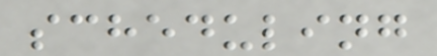scheduling
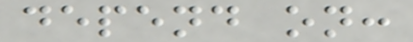depend on:
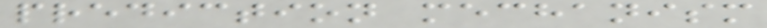prediction mechanism
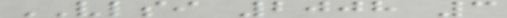VLSI 2008 3
